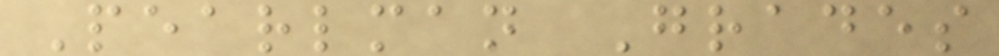Pearlman Grades
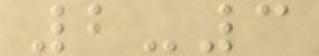2-3
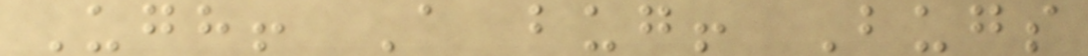Ugh! A bug! Bugs
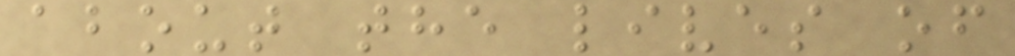about the lives of
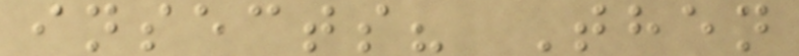insects? Then
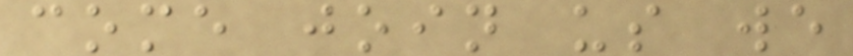come join us we
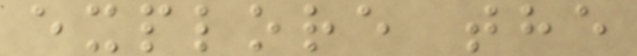explore the
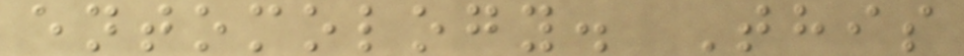entomology. This
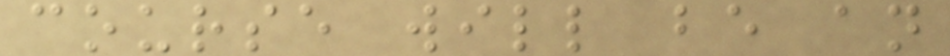course will be an
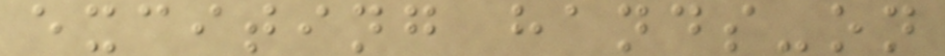exciting hands-on
